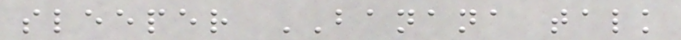sleeper BANANA talk
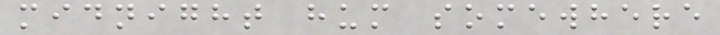midnight hum somewhere
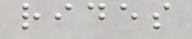rides
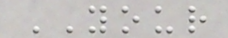YOUR
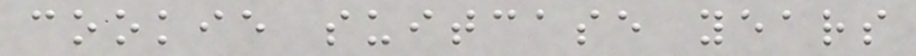cookie suitcase years
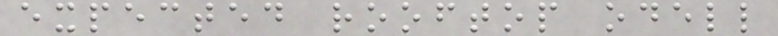expected rooftop odell
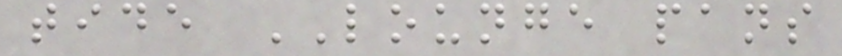tide LOUNGE pans
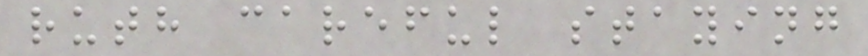ruth careful staying
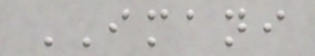IMANI
